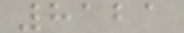8121
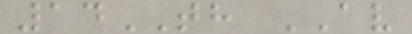14TH AV
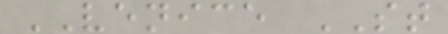VENICE ST
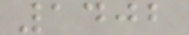1402
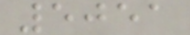5051
